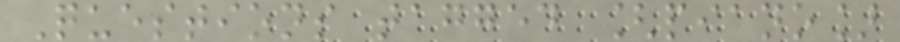Questions tagged [piano]
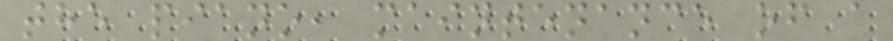the piano, maintenance of a
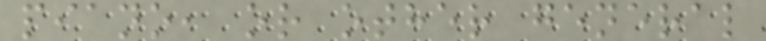piano, or other general
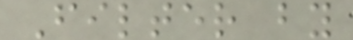Filter by
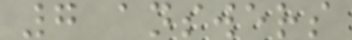7 answers
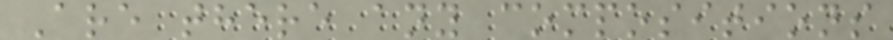Are there any compositions
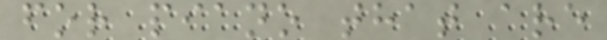for piano that are
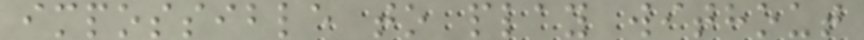impossible to play without
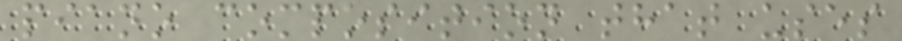piano composition that uses
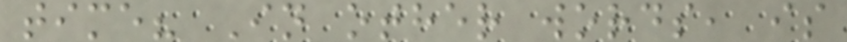time? In other words, is
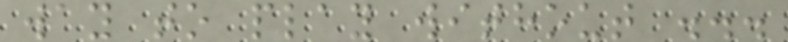way to play without ...
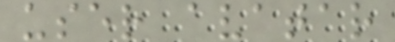user avatar
